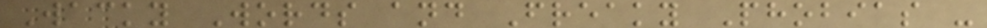Wacky Words and Freaky Phobias -
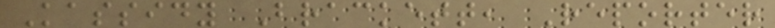Kassidy Brackett, Reporter
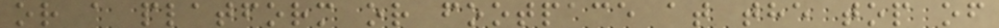or a platform or footpace at the top of
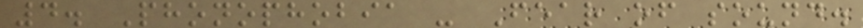4. Phonophobia - Fear of sound.
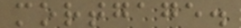mortgage.
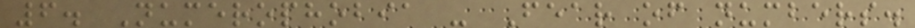6. Numerophobia - Fear of numbers.
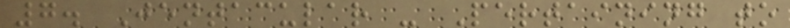7. Jentacular - Pertaining to
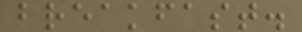breakfast.
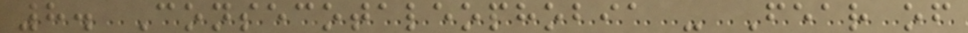8. Consecotaleophobia - Fear of
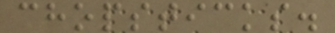chopsticks.
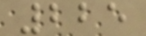225
